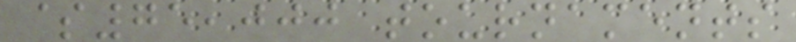$75,000 tournaments
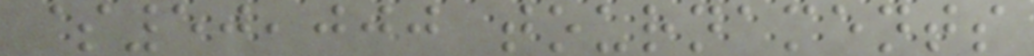$50,000 tournaments
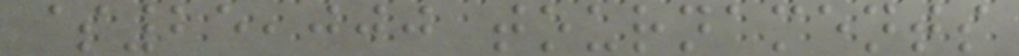$25,000 tournaments
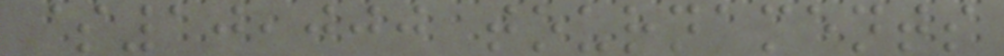$10,000 tournaments
